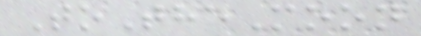ToTheMoon
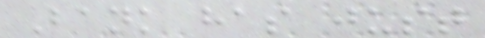Bank has just
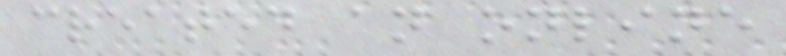created an online
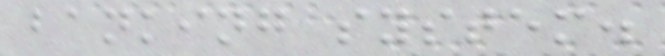banking system.
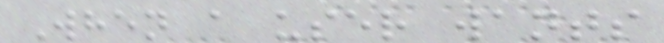When a user wants
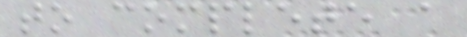to complete a
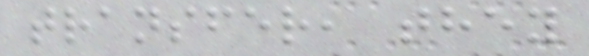transfer, they
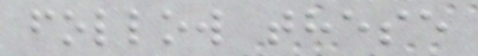follow these
